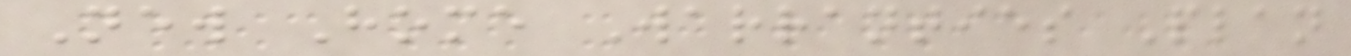New Home Warranties Plan
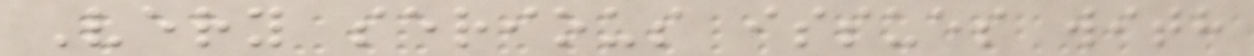Very serious issues with
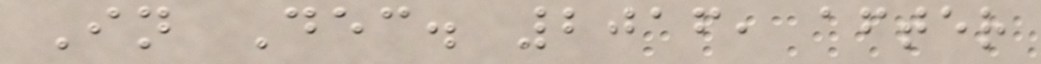In Dec. 2016, after
